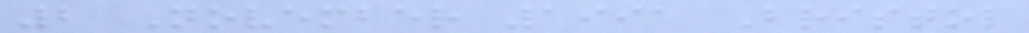2 November 1991 Bristol
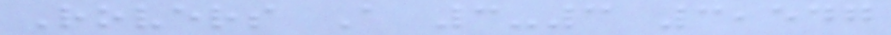Rovers A 3-3 3,547
